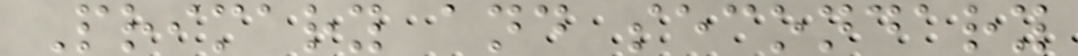Primary and secondary
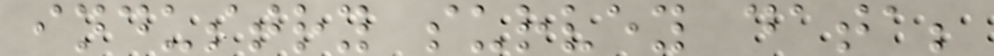industry survey data;
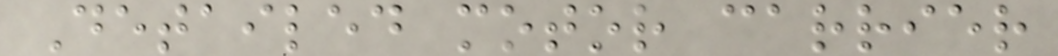Detailed motor carrier
